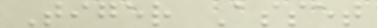Tiger Asset
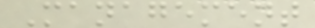Management
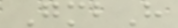GmbH
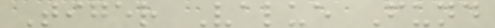Tiger Value Fund
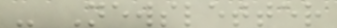- Newsletter
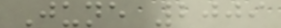June 2009
